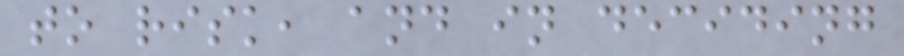to risk, and in deciding
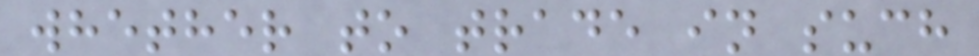whether to trade in such
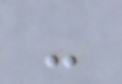-
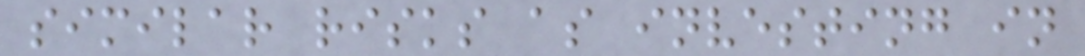similar risks as investing in
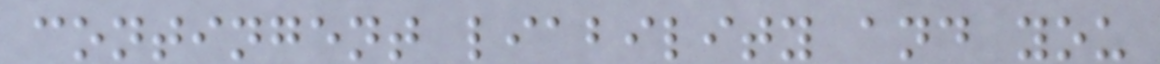contingent liability and you
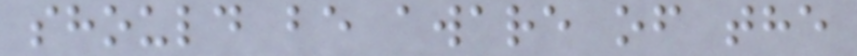should be aware of the
